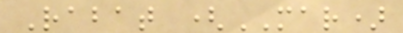Rabat (MAR)
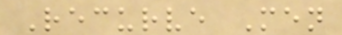Recurve Men
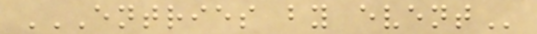ENTRIES BY EVENT
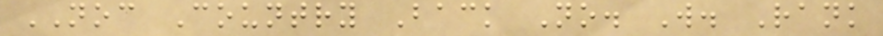NOC Country Back No. W. Rank
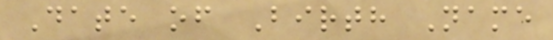Date of Birth Name
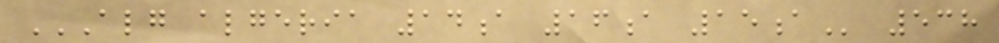ALG ALGERIA 14A 16A 15A 538
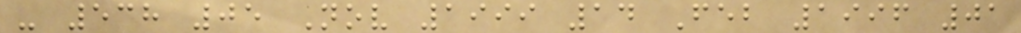- 538 05 Nov 1999 14 Feb 1996 01
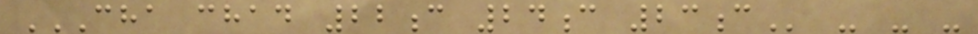CHA CHAD 22C 24C 23C - - -
